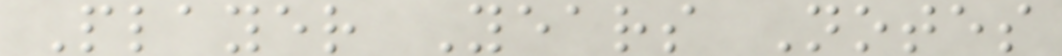Player Years Notes
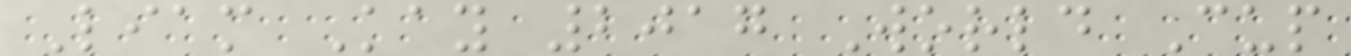Liam Kay 2017 World Cup
